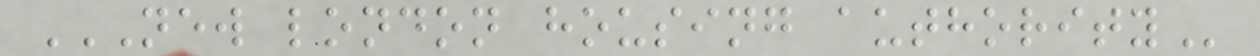NEW LONDON HOUSING AUTHORITY
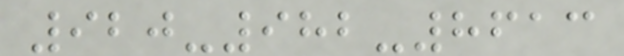920-982-8613
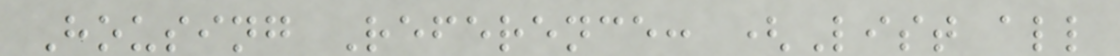Housing Reference: (List all
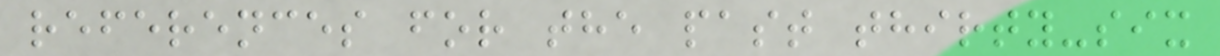references for the past thirty-six
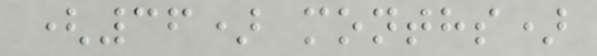(36) months)
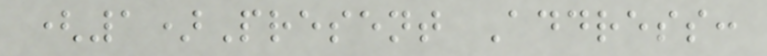(1)Present Address:
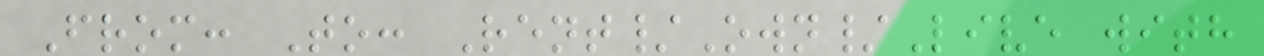From: To: Rent/Own/Live with
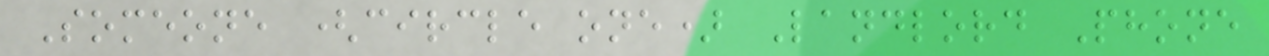Someone (circle one) Landlord Phone
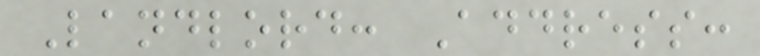Landlord: Address:
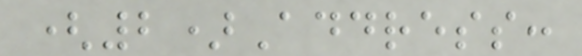(2)Address:
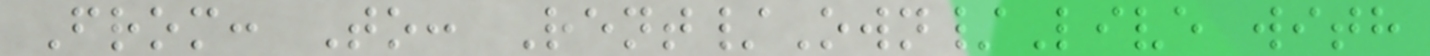From: To: Rent/Own/Live with
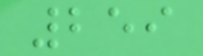259
